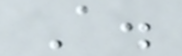A.
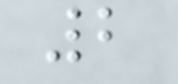2
